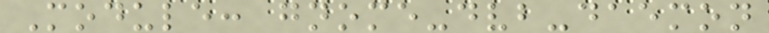Module: gnome-dvb-daemon
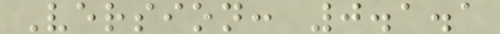Version: 0.1.1
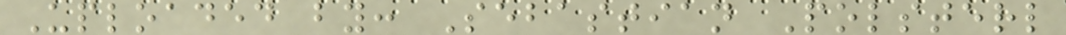Uploaded by: Sebastian Polsterl
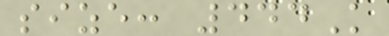size: 444K
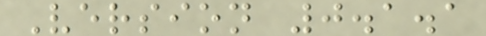Version 0.1.1
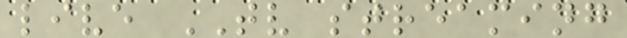live TV streaming
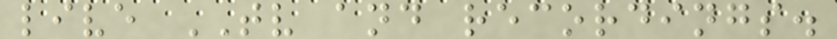live TV and recordings.
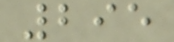295
